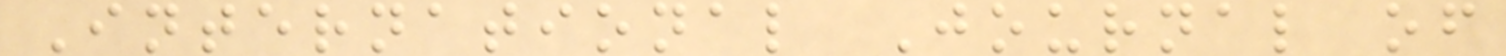International Journal of
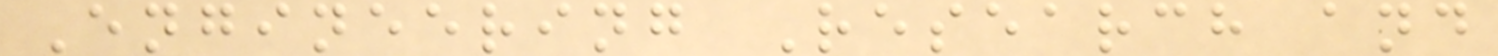Engineering Research and
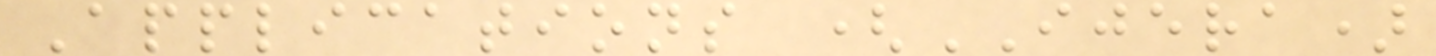Applications (IJERA)
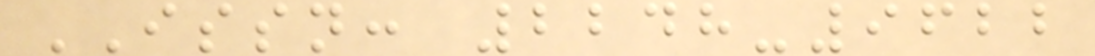ISSN: 2248-9622
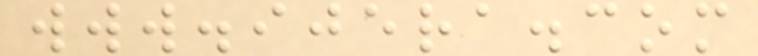www.ijera.com
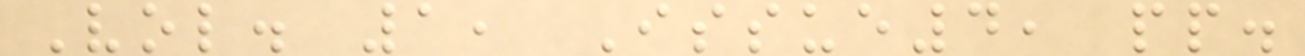Vol. 1, Issue4, pp.
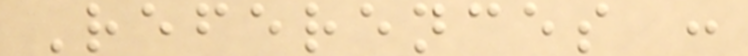References :
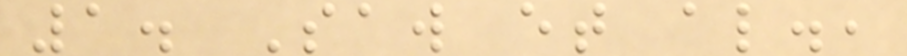1. Saw et al.,
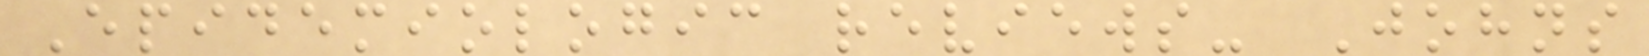Epidemiologic reviews- Johns
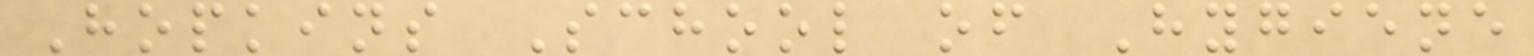Hopkins School of Hygiene
